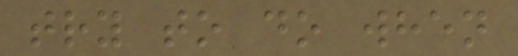try to do when
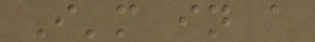I'm in a
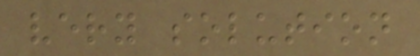very solution
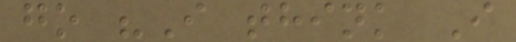go "I think I
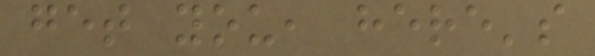get you, here's
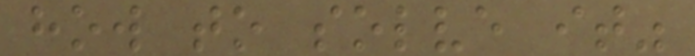how to solve it"
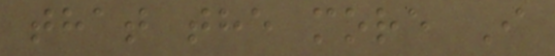that the more I
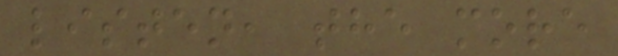listen, the more
